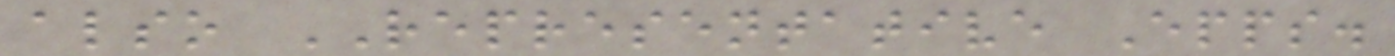also REPRESENTATIVE Epps.
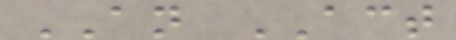AN ACT
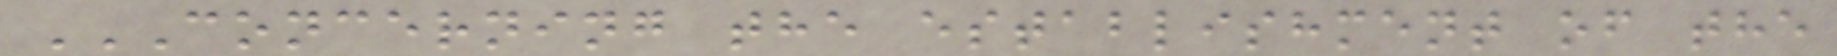CONCERNING THE ESTABLISHMENT OF THE
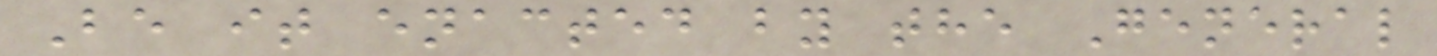Be it enacted by the General
